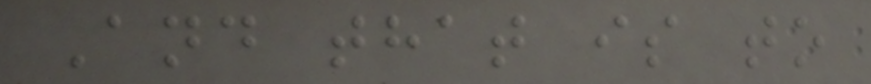And that is to
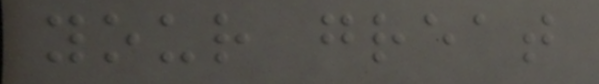your great
